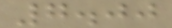7.00
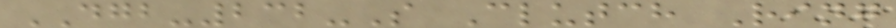DGB-232-S Clutch Ring
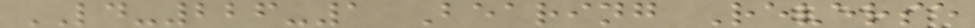LD-226-1 Bearing Reverse
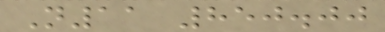N11 850.00
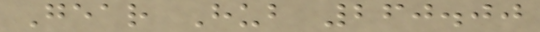Gear Hub 260.00
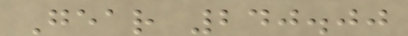Gear 240.00
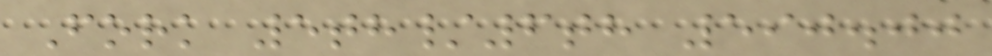Fork 5th/6th 590.00
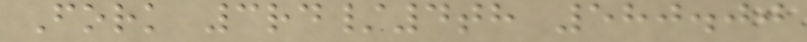Fork 3rd/4th 580.00
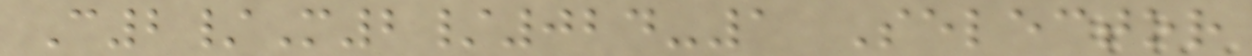C2/M2/024-1 Selector
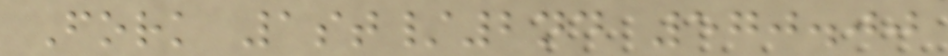Fork 1st/2nd 570.00
